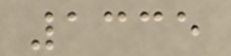1335
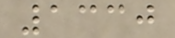1330
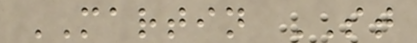MARTIN ST
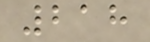218
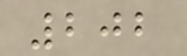202
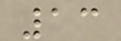13
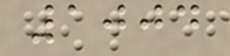1004
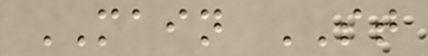MAIN ST
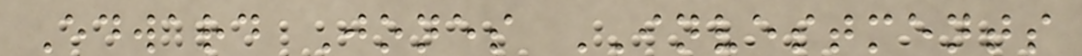Edward Jones INVESTMENTS
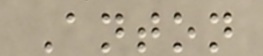Anton
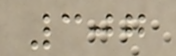307
